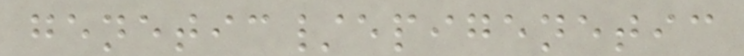genetic/epigenetic
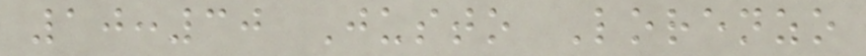10:30 Justo Lorenzo
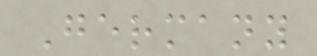Germany
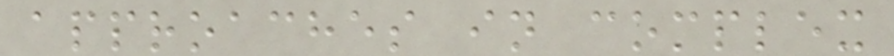approaches in complex
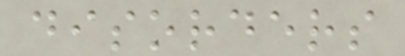disorders
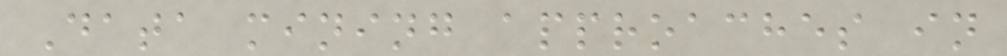Data mining approaches in
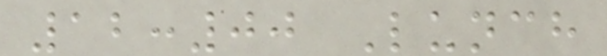12:00 Lunch
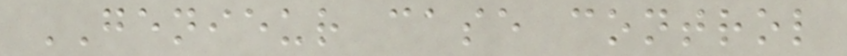GENIEUR case control
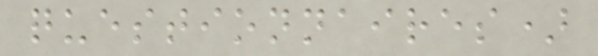questionnaires)
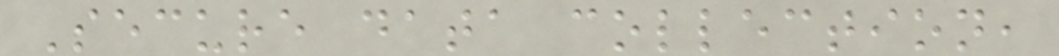Secure data collection,
